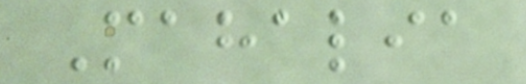Mahalia
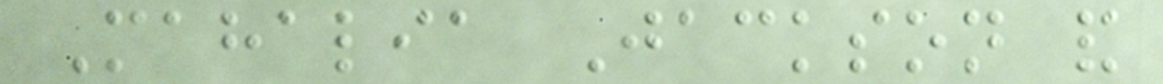Mahalia Jackson and
